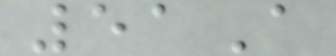51A
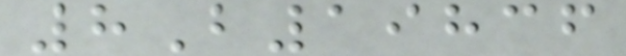8B19836
